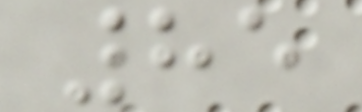85
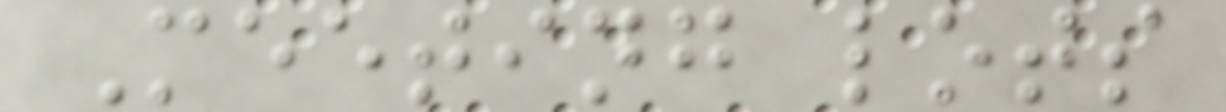Meeting lots
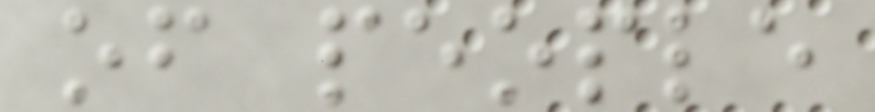of people
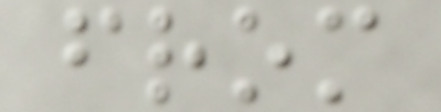from
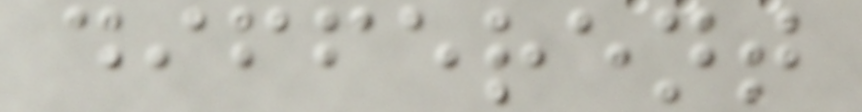different
